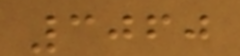3060
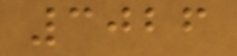3026
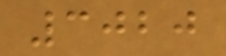3020
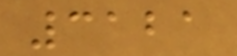3121
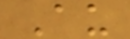Au
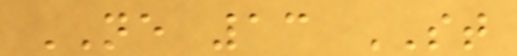NE 13 ST
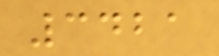3421
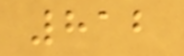812
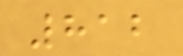812
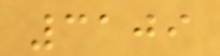3109
